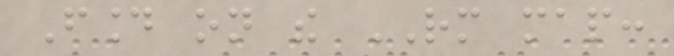Found on the RM map:
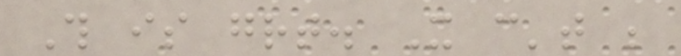This is great. It can't be
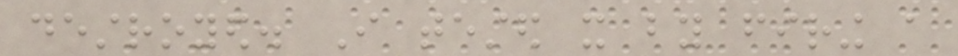destroyed. I tested it by firing a
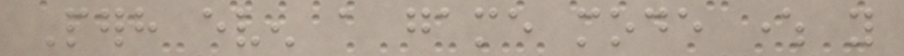Perhaps even a game mode where you
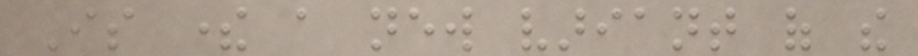Is there a new variant of the
